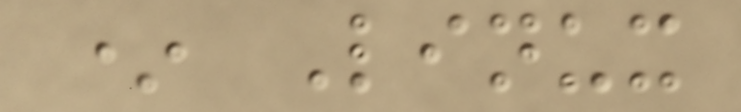* Linux
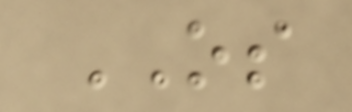OS
